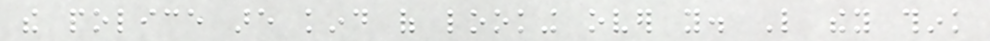the police are kind of looking over you. Like they think
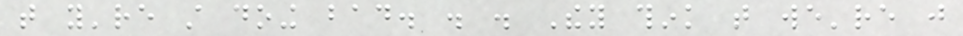that you're still doing bad. . . They think that we're just
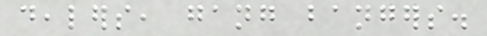dealers, gang bangers.
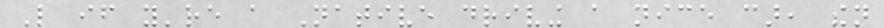Like if you're a Native driving a nice car, then
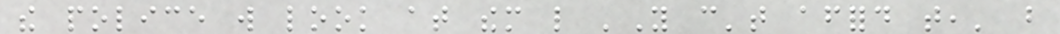the police will look at them like 'You can't afford that,' but
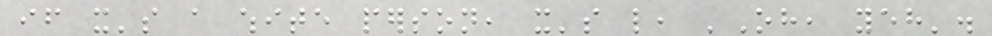if it's a white person, it's like, 'Oh, yeh'.
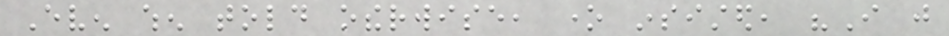Even when told otherwise, one insisted, "I just
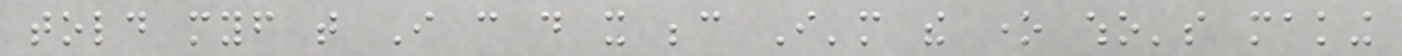told myself that I can do it because I'm the one who's making
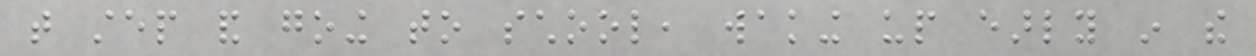that step and going to school, waking up early in the
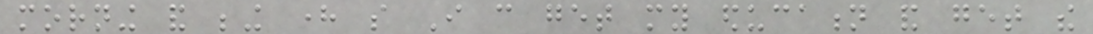morning and being here so I can get my education and get the
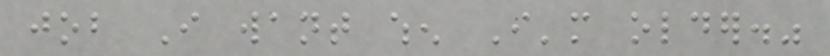job I want when I'm older."
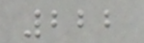222
